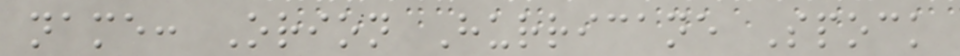name: Orion Hurricane Spock
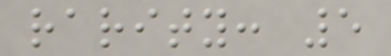rarity: 5
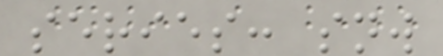series: snw
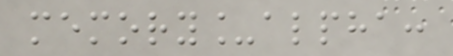memory_alpha:
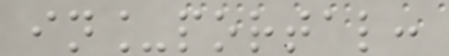in_portal:
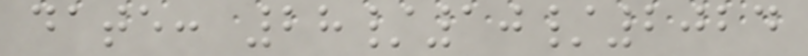date: 28/10/2024
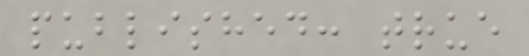published: true
